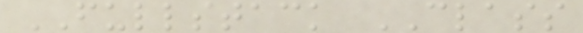FULLSTACK CLASS
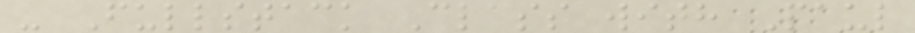- Fullstack Class with Paul
